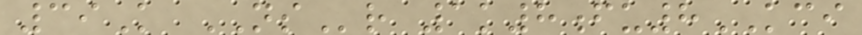39K NSr 1k8fu8KCI
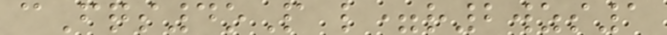cFqs4oP l=r2wzs1
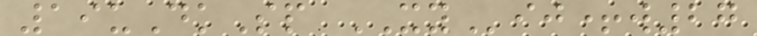19uDkSp XYij+w27
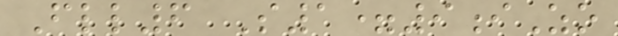Fll6 S1=9iZo
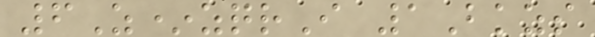6Z*zqrI 1Bkzs
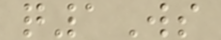q1Ws
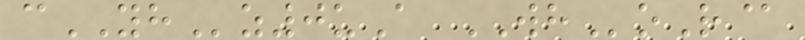cYHz0uA WHoR@
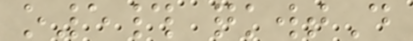o5# qkwtD
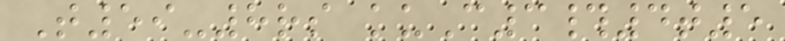T59-8rs kuC3#4t5
